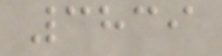3839
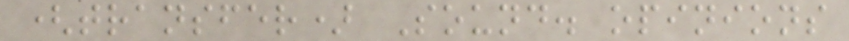(transfer) Sound. opinions
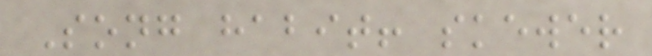Song habit! skewer
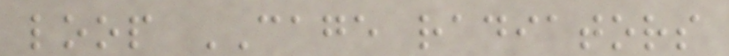loop CAGE radiators
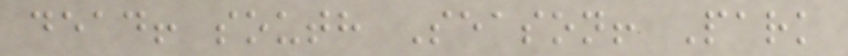dead! south Season! Park
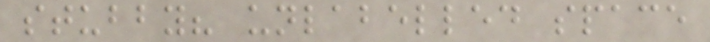stubby? unlabelled space
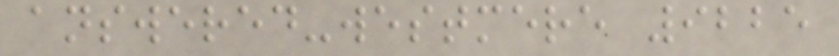answered-westmere 9225
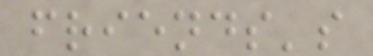friends's
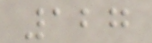127
